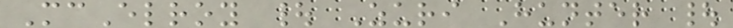McElroy | Zuri Hunter |
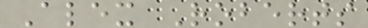Alex Roberts
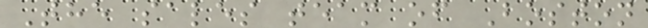The sales team of Boston
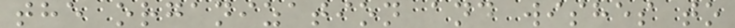the organization and wishes to
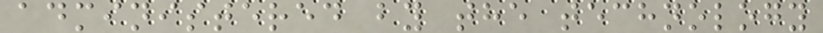administered by the technology
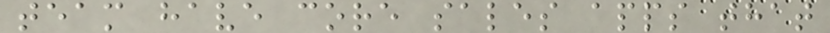team have core sales apps that
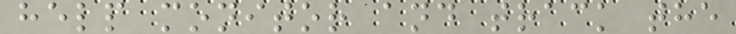help monitor and track the
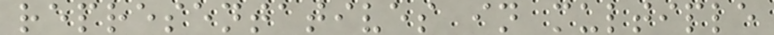representatives in multiple
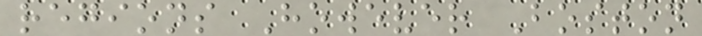regions However Boston
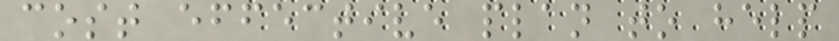cost effective plan to help
